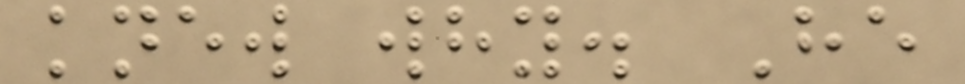knew why. He
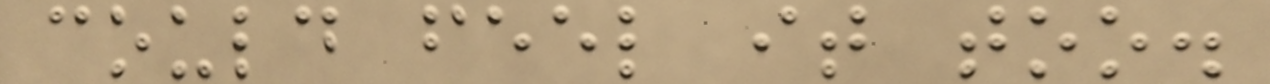could feel it too.
